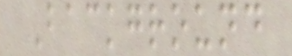Background
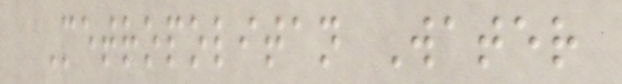Metropolitan Water
